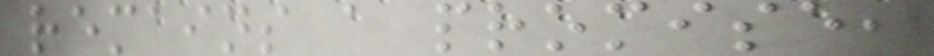remains a promise,
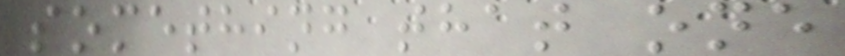something that one
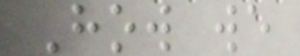How we
